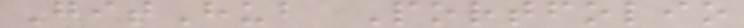GitHub Portfolio
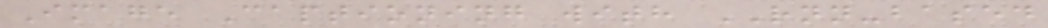Image Captioning with RNN-based
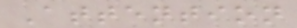Attention
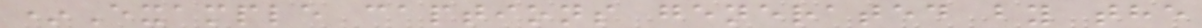*Example captions generated by the
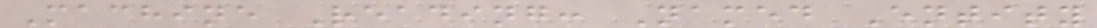Machine Reading: Named Entity
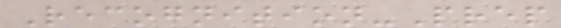Recognition-Prep
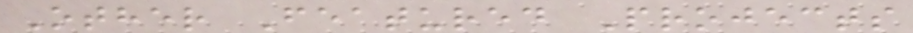Other Featured Projects
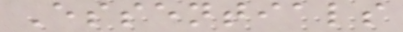Essentials
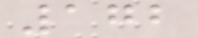172
